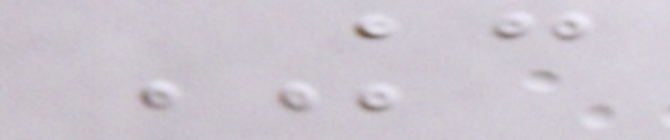KC
